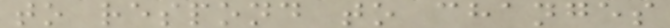to respond to changes
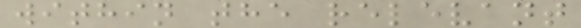within the relevant
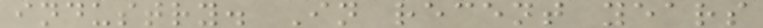industry. In recent years
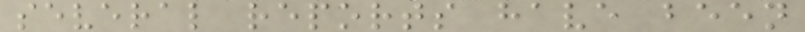several reports have been
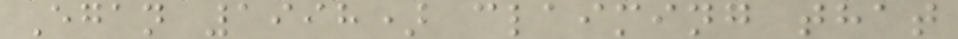Egan 1998) claiming that
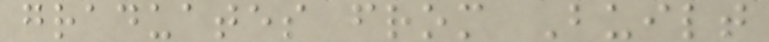graduates from Built
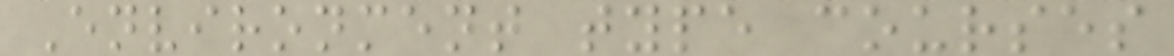Environment type courses
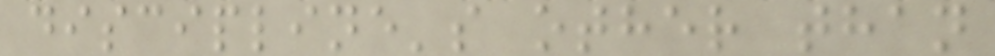discipline's other than
